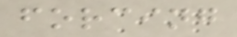forcing
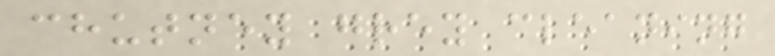chutney grey cleaning
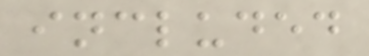included
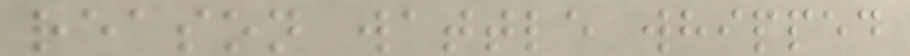reason wattle whipped
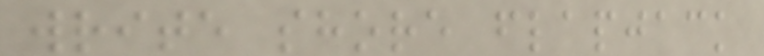write shore flapjack
